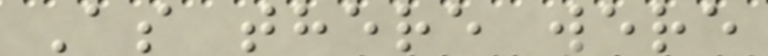As there were
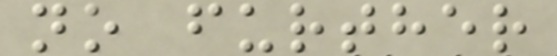no further
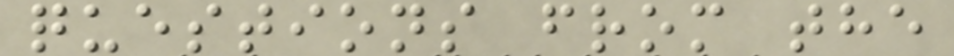questions from the
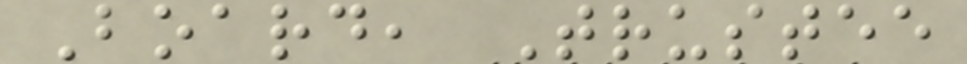Board, Trustee
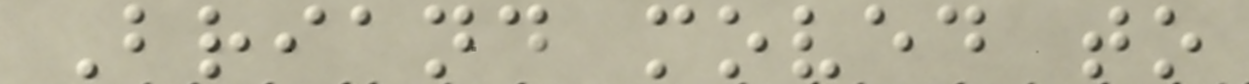Briand moved to
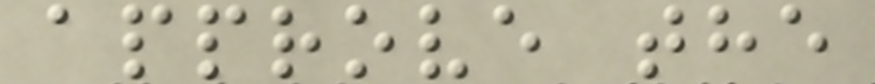approve the
